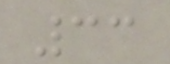33
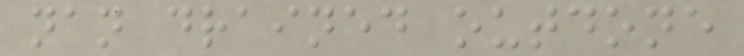nan drained outdone
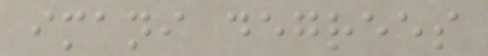imani degrees
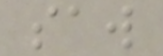saw
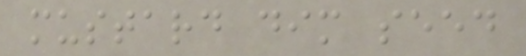mustard dim seed
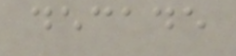decade
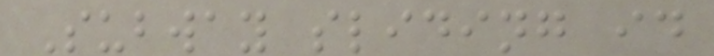Subway sliding id
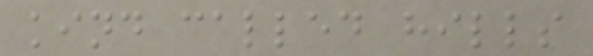kind called hills
